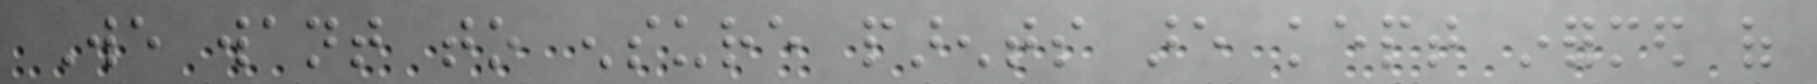We want to ensure parents are kept informed of
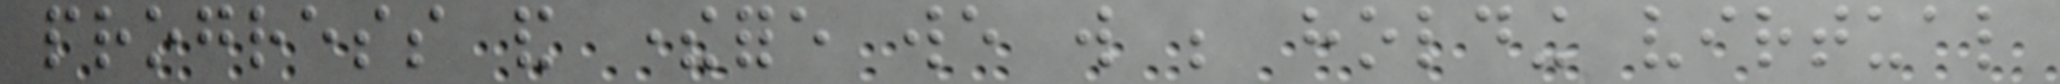progress and therefore we will be holding virtual
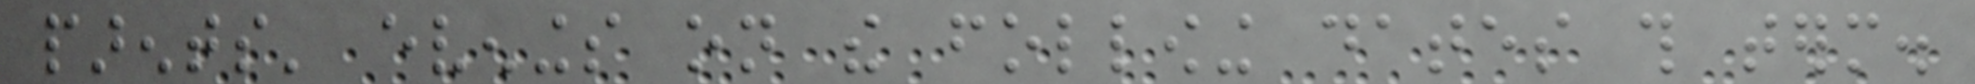parents' evenings on the following dates this term.
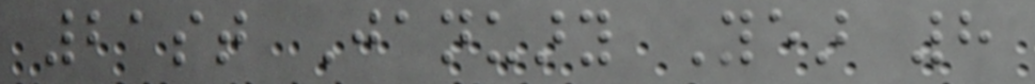21st January Year 8
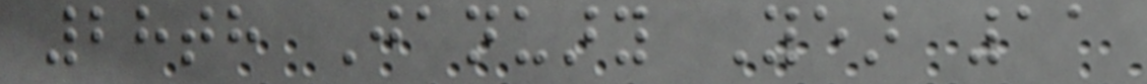28th January Year 11
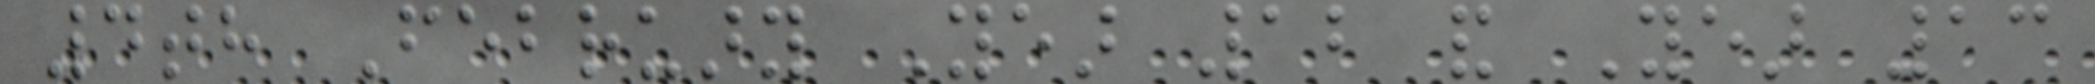4th February Year 12 and Year 13
